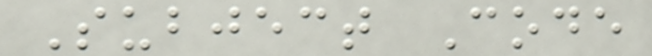Subject Code
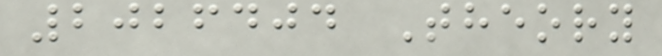2026404 Theory
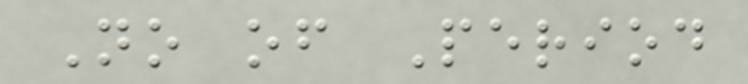No of Period
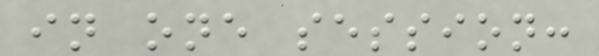in one session:
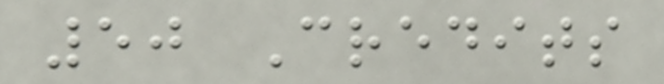50 Credits
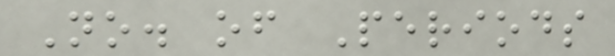No. of Periods
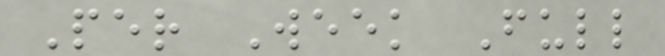Per Week Full
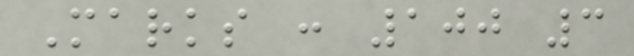Marks : 100 3
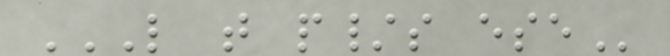L T P/S ESE
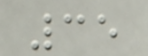35
